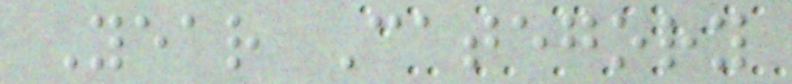Year Category
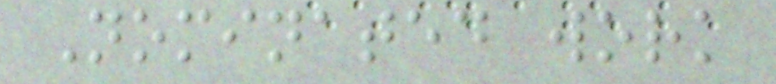Nominated work
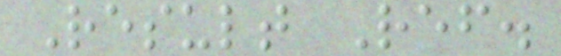Result Ref.
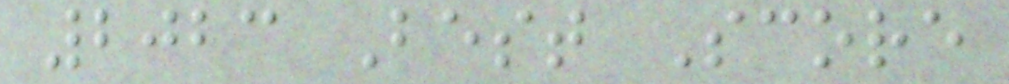2023 Best Score
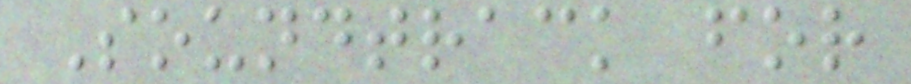Soundtrack for
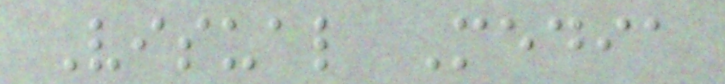Visual Media
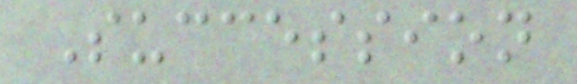Succession
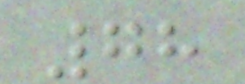78
